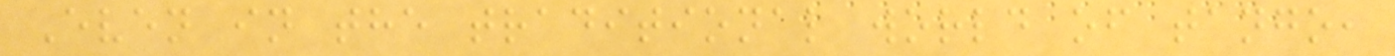Even in the traditional world of tango,
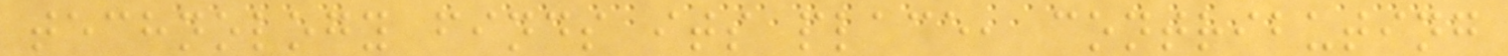technology finds its place, contributing
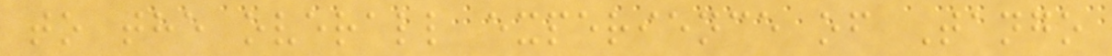to the overall experience of Tango
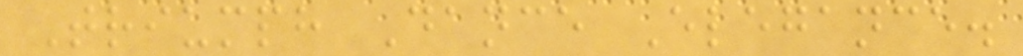Triumph Dance Elegance.
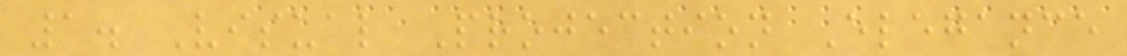1. Visual Projection Elegance
